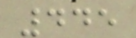445
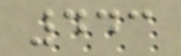443
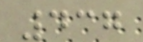437
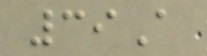39A
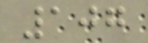107
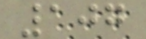107
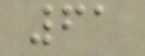61
